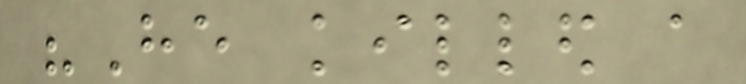"He killed a
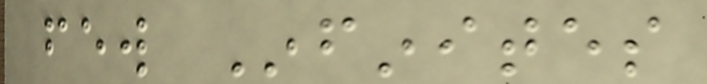few Infinites
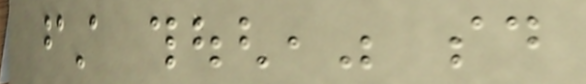first though," said
